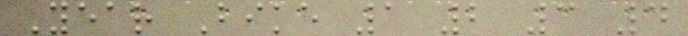Year Bike 1 2 3 4
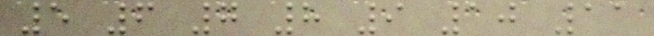5 6 7 8 9 10 11
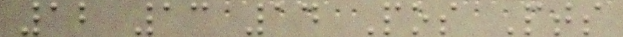12 13 14 Pos Pts
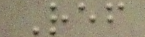Ref
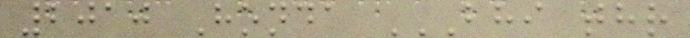2010 Honda BHI THR
